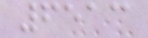6513
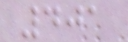401
